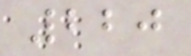220
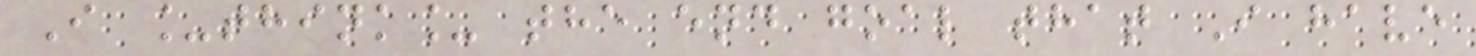I _think_ the end goal that I have
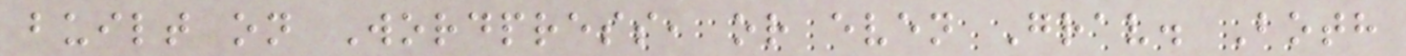built on Wordpress, or even Grav. Both
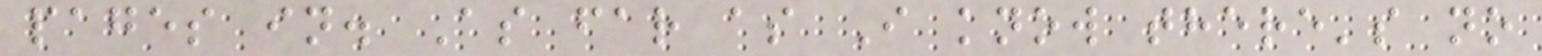pages in. As far as I know there's no
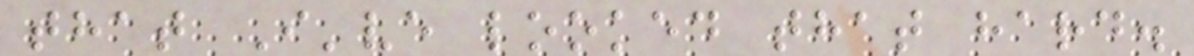that I've looked that hard.
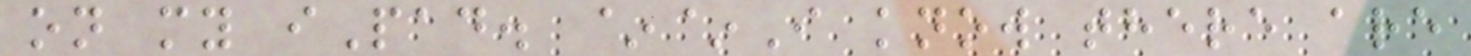on my iPad. ~~I know there are
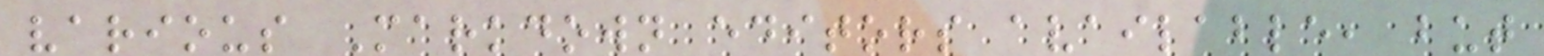various Markdown editors available, but
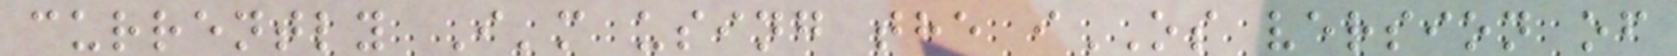currently I'm using the iOS version of
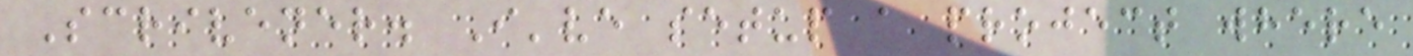Scrivener. I've setup a project where
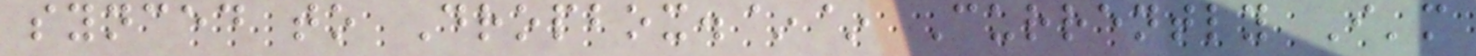synced to Dropbox.~~ Currently I'm
